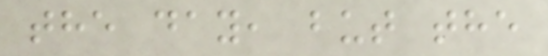the day, but the
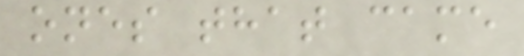ones that came
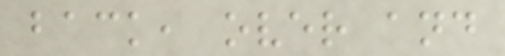back, over and
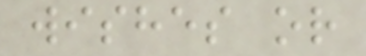wishes or
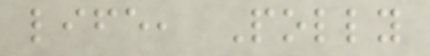life, Polly
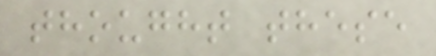thought these
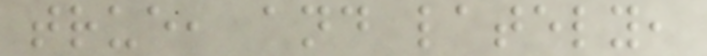true, and lately,
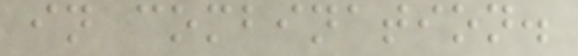in combination.
